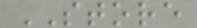STORE
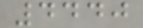4440
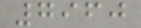7960
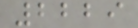2229
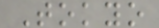Tokyo
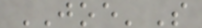JOE'S
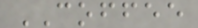COFFEE
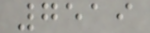7519
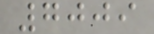7009
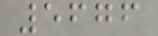5676
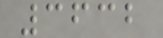3632
